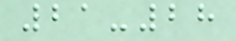21-28
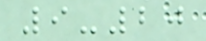9-20
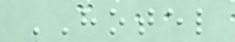HOTEL
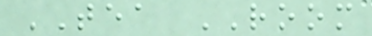TEA ROOM
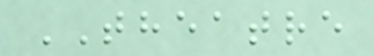THEATRE
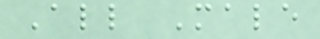All Male
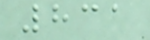831
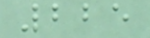225
